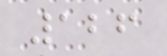126
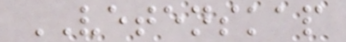VETENSKAP
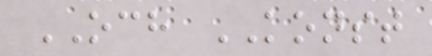OCH KONST
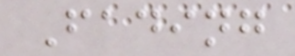Fading
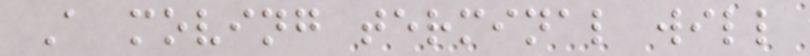A moving terminal will
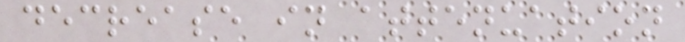decrease in attenuation
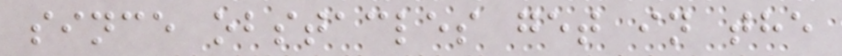since obstacles get in the
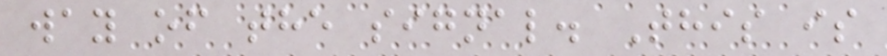way of the signal. This is
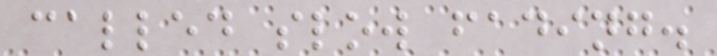called slow fading.
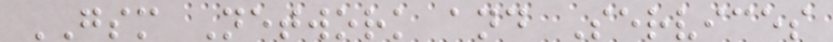GSM Network and Services
